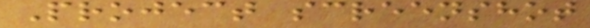Project screenshot
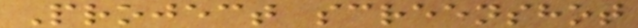Project screenshot
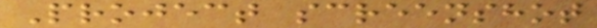Project screenshot
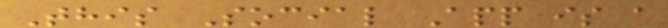This Social App is a
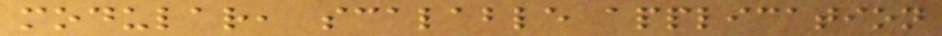modular, scalable application
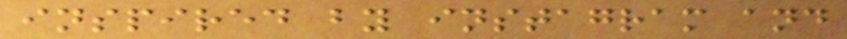inspired by instagram and
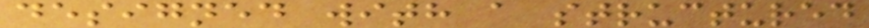designed with a structured
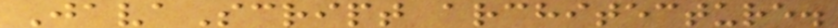JavaScript architecture.
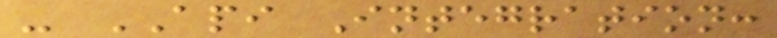- API Integration:
